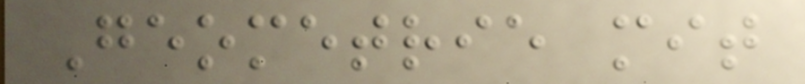Geometrie mit
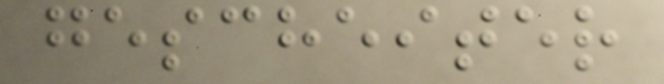gescheiter
